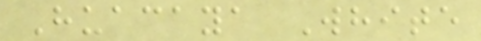Huacaya White
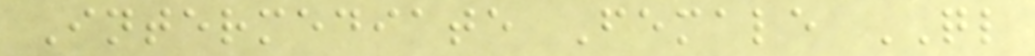Intermediate Female QL
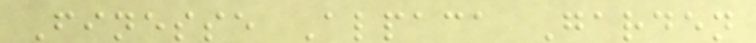Finesse Alpaca Garden
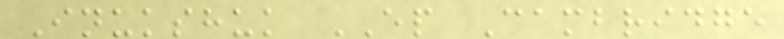Inukshuk EP Cambridge
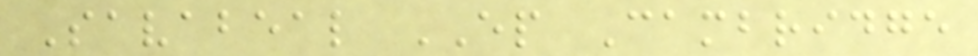Savabeal EP Cambridge
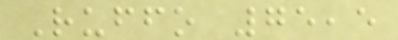Ruffo 75,5
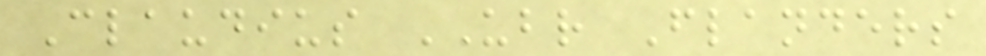Claudius UBR Flanders
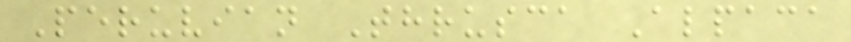Peruvian Thrusca Alpaca
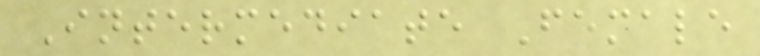Intermediate Female
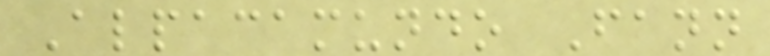Alpacamundo Fann
